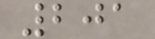201
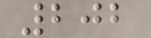202
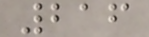216
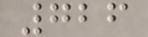726
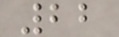22
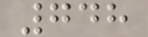748
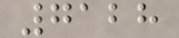7128
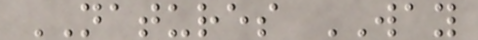NATURES WAY
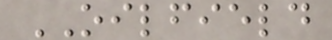OILFIELD
